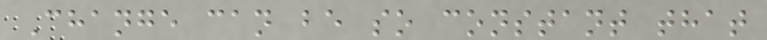Change can be so constant that
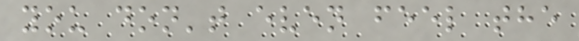you don't even feel the
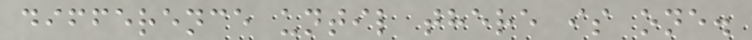difference until there is one.
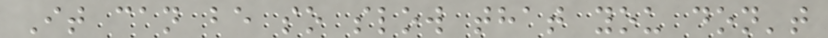It can be so slow that you don't
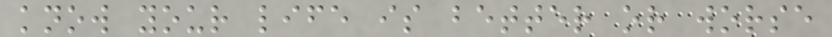know your life is better or worse
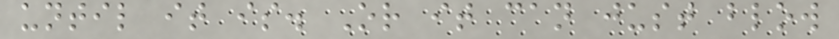until it is. Or it can just blow
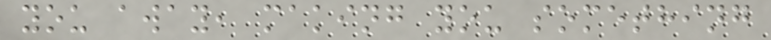you away, making you something
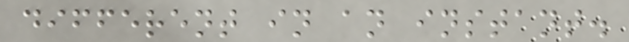different in an instant.
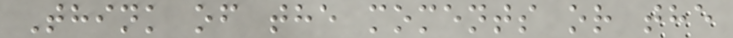Think of the moments or the
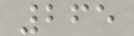265
